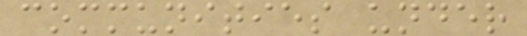communities under
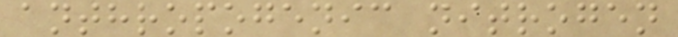anthropogenic nitrogen
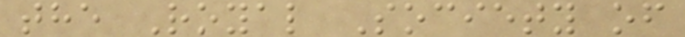the Royal Society of
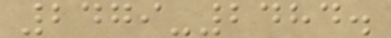2479-2484.
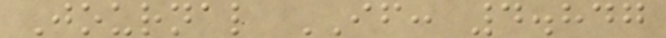Journal IF: 4.847
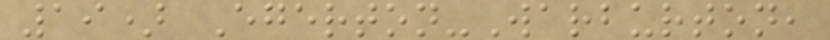19) Egerton-Warburton,
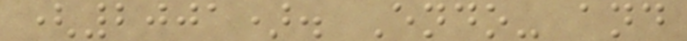(2001). Endo- and
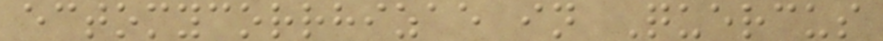ectomycorrhizae in Quercus
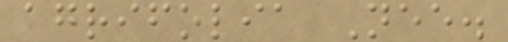agrifolia Nee.
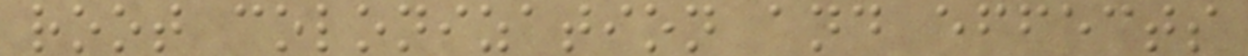root colonization and effects
